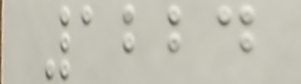1224
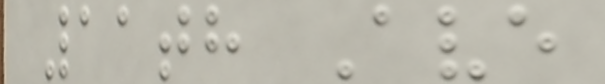11th Ave
